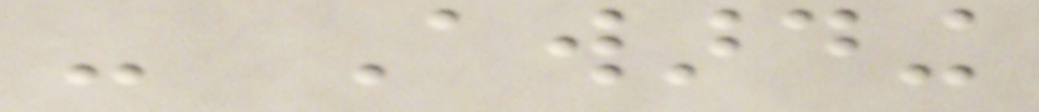- Awarding
